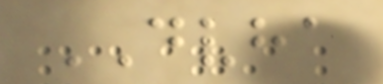DVHA
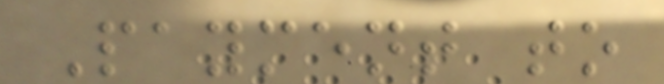Payment to
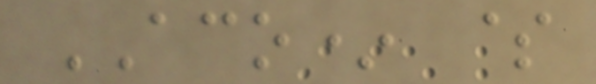ACO* $
